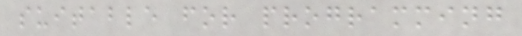suitable for programming
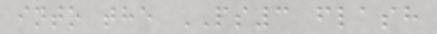into the PS3 flash
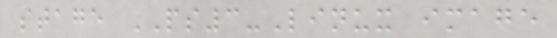stage PS3-Linux image
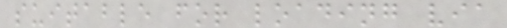suitable for loading via
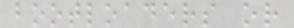bootloaders or
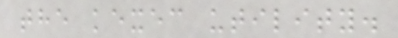the kexec utility.
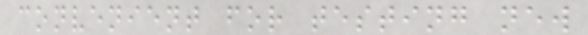convenient for testing new
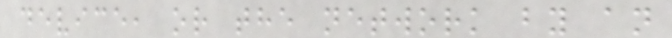device, or the network by an
